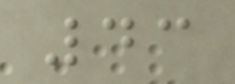43
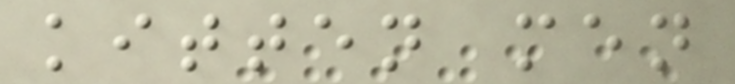kitten men
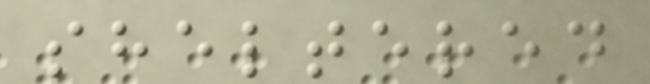sheltered
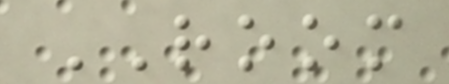ROOM
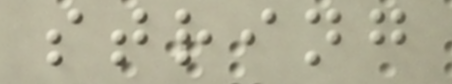string
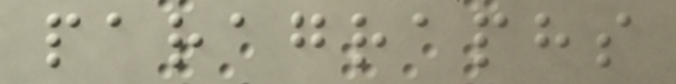paragraphs
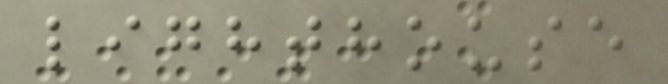lighthouse
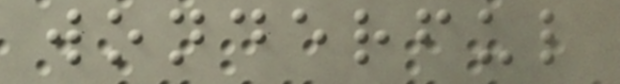wonderful
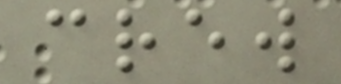crew
